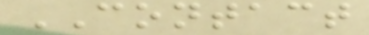CONTACT
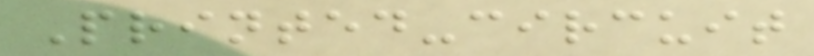Printed-circuit
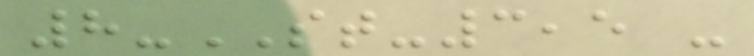8-ST-3,5 -
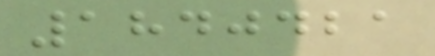1840421
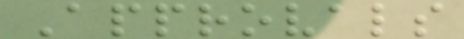Approvals
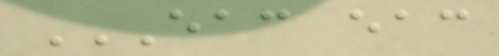EAC EAC
